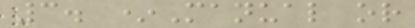3. *Manual or
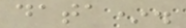data*.
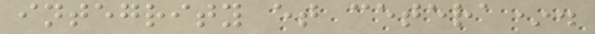integrity et cetera*.
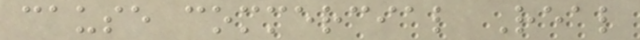cause commercial Real
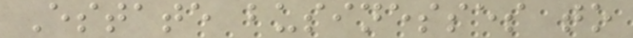Estate businesses to
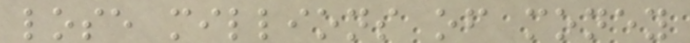lose millions of money
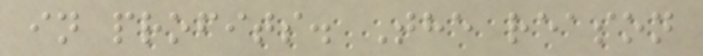in profits. The reason
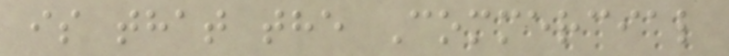is that the Commercial
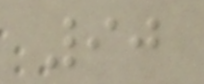90
